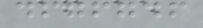dfgfgdf
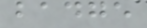badge
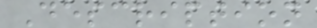Description
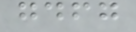gdfg
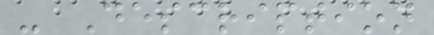- Description
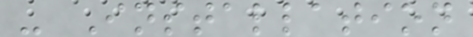- Installation
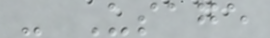- Usage
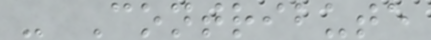- Contribute
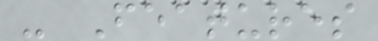- Features
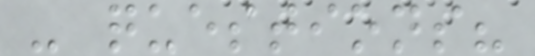- questions?
